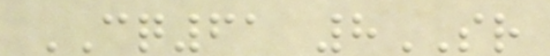CQ61 8SR
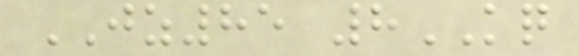JZ85 8KQ
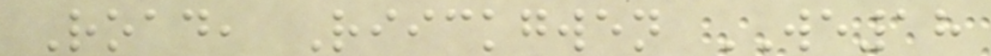Road, Riickgwen WE18
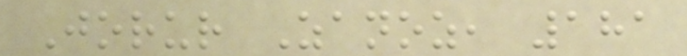Jorur Zanoz, 181
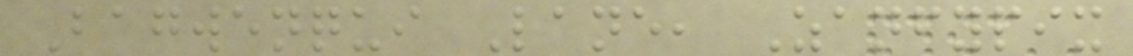Bagwenqui Lane, Zanfypix
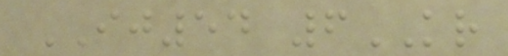IJ54 6KR
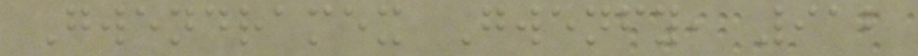Gwendramex Gwenfy, 912
